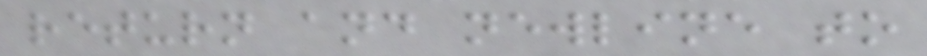return and newline to
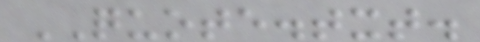QUOTE.txt.
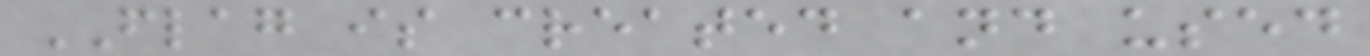FLAG is created and used
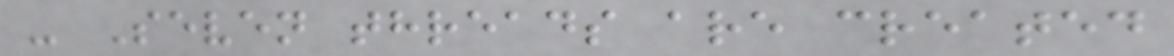- Seven threads are created
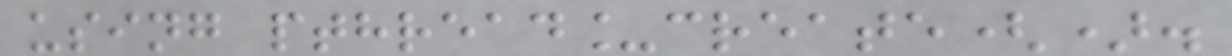using pthread_create().
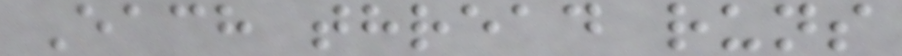Each thread runs
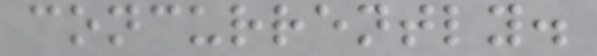concurrently.
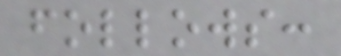follows:
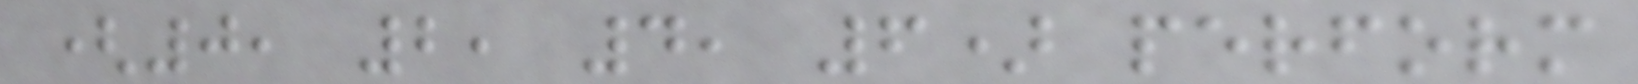(0, 2, 4, 6) perform
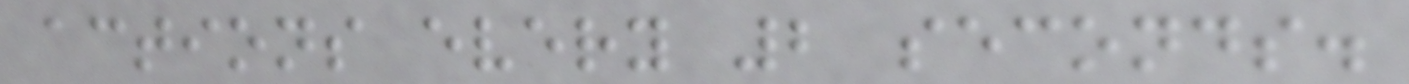actions every 2 seconds.
